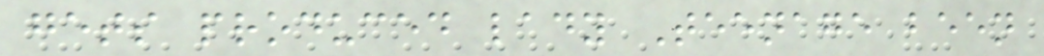gets produced lady Teenage been
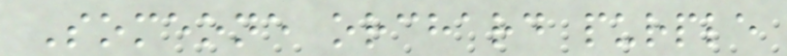Someone orchard purple
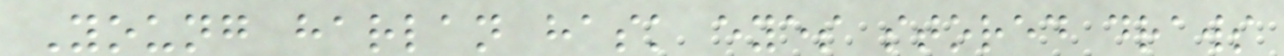Young harlan hask eyes stored draws
